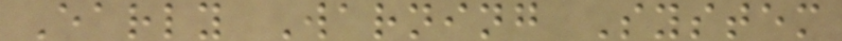Early Warning System
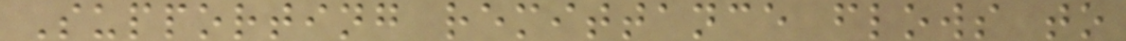Supporting remittance flows to
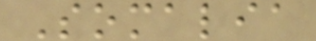Somalia
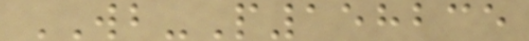WB-P158235
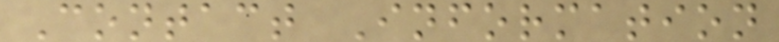Contact Information
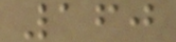160
